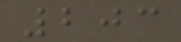203
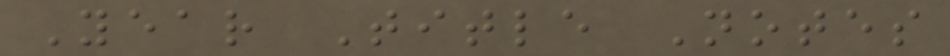Year Title Notes
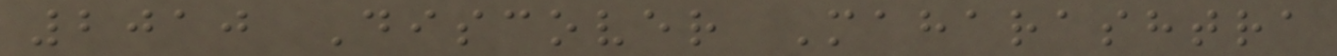2010 Discover Maharashtra
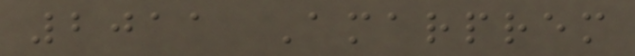2011 Amarprem
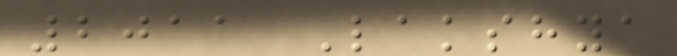2011 Lakshya
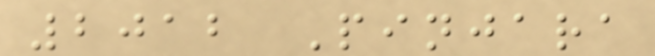2012 Pinjara
